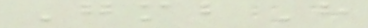GmbH
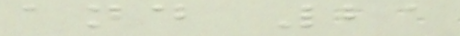and 21
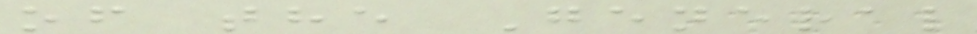of the General
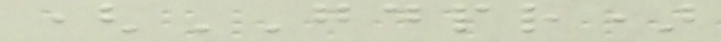(GDPR)
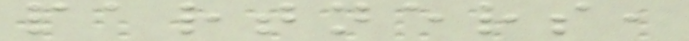partners,
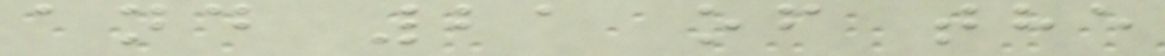and 21 of the
